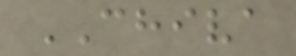CHIVA
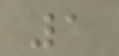1
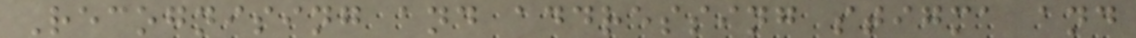Recognising and addressing stigma and
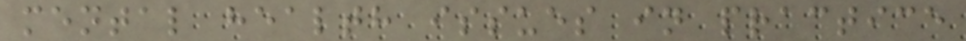mental health issues in practice
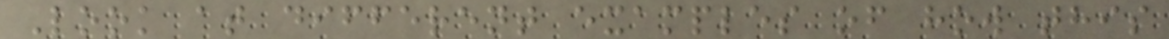Look at different examples of how this
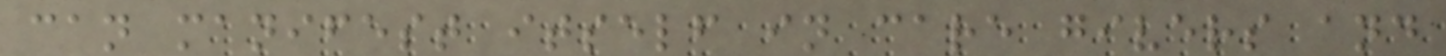can manifest itself in care givers and
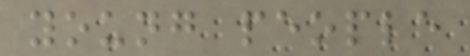young people
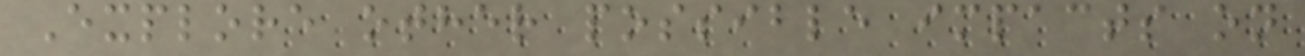Explore other possible impacts on
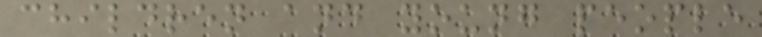children and young people
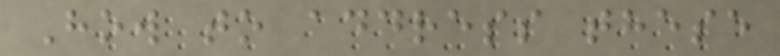How to address these
